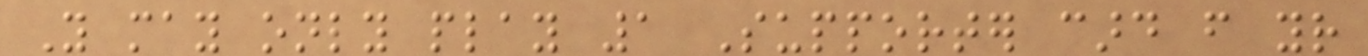You may only play 1 Supporter card from your
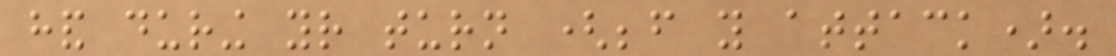hand during your turn (before you attack).
